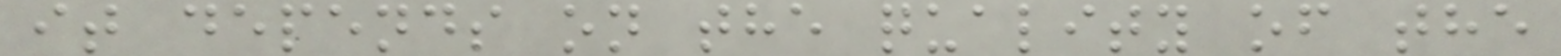it depends on the quality of the
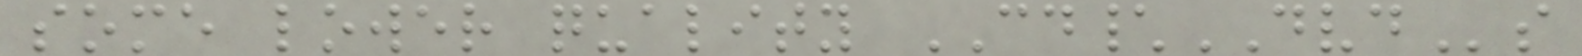some lower quality CD\DVDs
